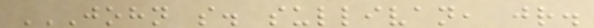JOHN S. SULLIVAN, JR.
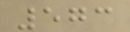573
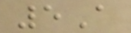5A
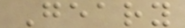Geary
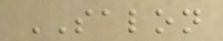SALON
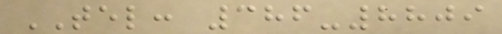TEL: 386-8809
